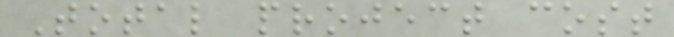Total project cost
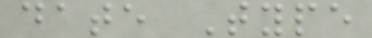date Type
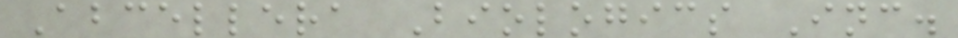Abcellera Biologics Inc.
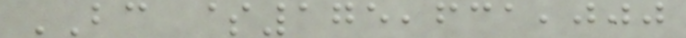BC $175,631,000
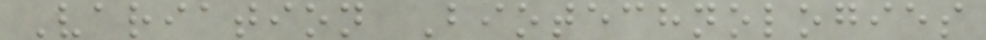Variation Biotechnologies
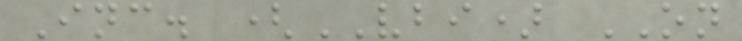Inc. (VBI) ON
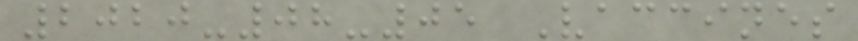2020-08-05 Vaccines
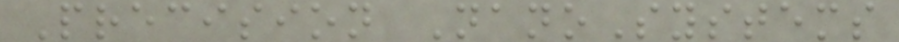Precision NanoSystems
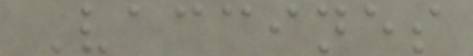Vaccines
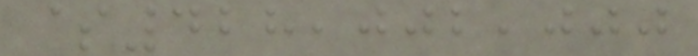$428,002,000
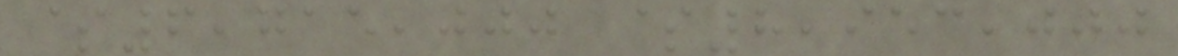$6,715,000 $8,953,000
